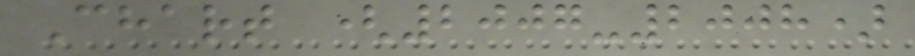Chart (2007-2008)
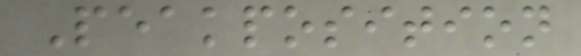Peakposition
